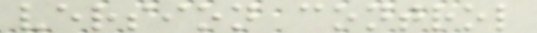version control
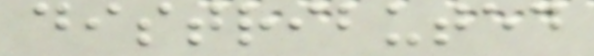distributed
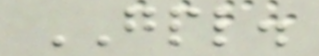GPL.
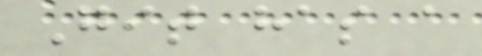Git has a
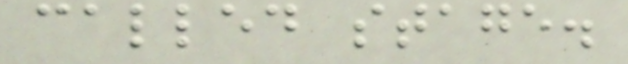called stage.
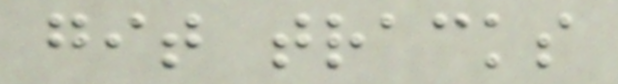git tracks
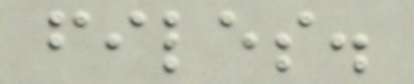files.
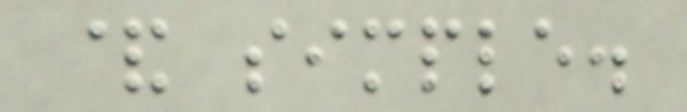& simple.
